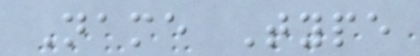Name Type
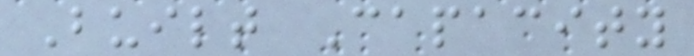Built Capacity
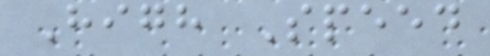High Speed
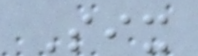Six
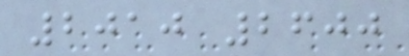2010 2600
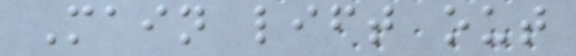Main lift out
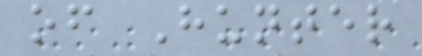of Hunter
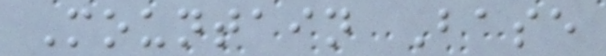Mountain Base
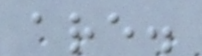are.
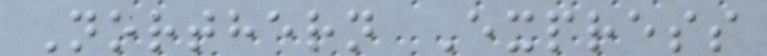Northern Express
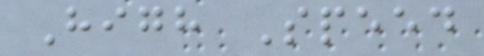High Speed
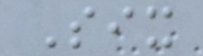Six
